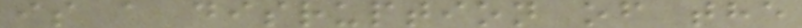is a disruption of the
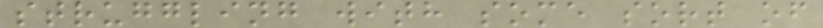struggling with some sort of
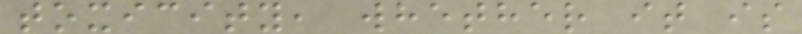toxicity, whether it is
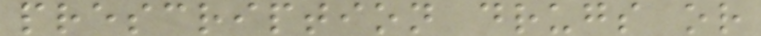prescription drugs or
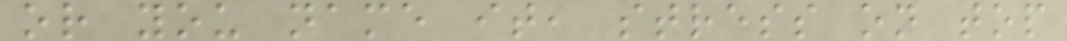or you name it, stress on top
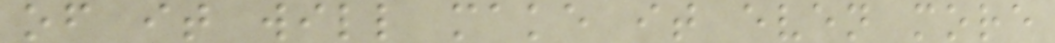of it will make it even more
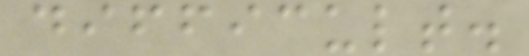difficult.
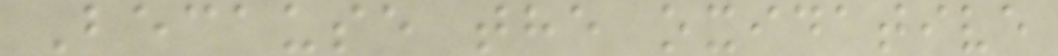Because the oxidative
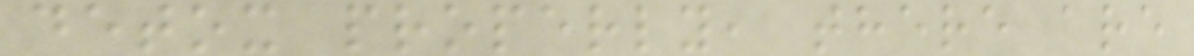detox properly, there are
